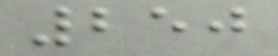250
